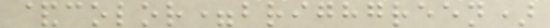&color=brighgreen)
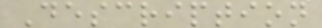Description
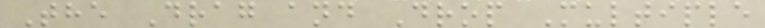The Drag and Drop Multiple
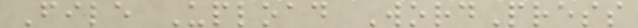File Upload WordPress
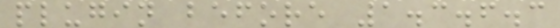plugin before 1.3.6.3
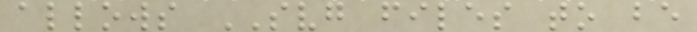allows SVG files to be
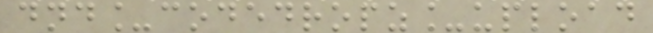dnd_codedropz_upload
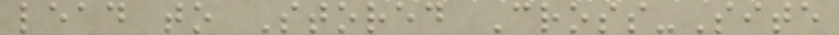lead to Stored Cross-Site
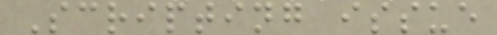Scripting issue
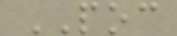POC
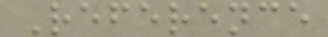Reference
